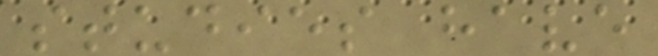studies have
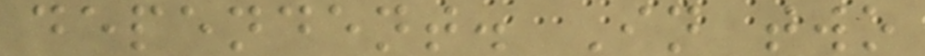dependent. In two
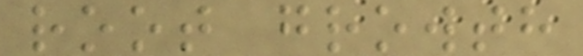root growth
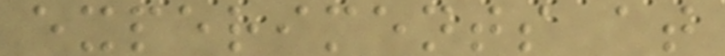experiments at
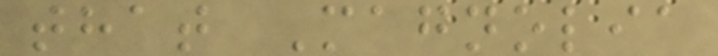that Magnolia
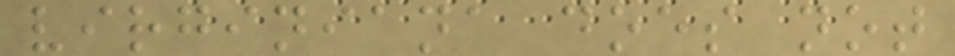virginiana does not
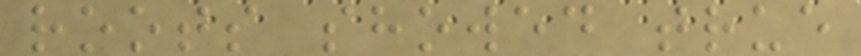roots showed true
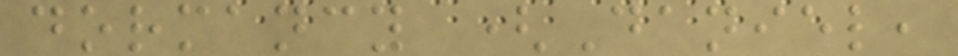dormancy (Daniel,
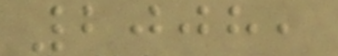2008,
